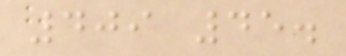409 45.
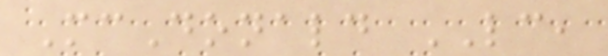McDonald LC,
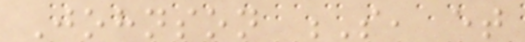Johnson S, et
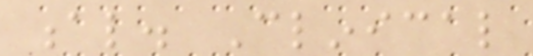al. Clinical
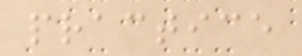practice
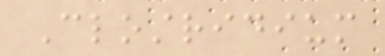Clostridium
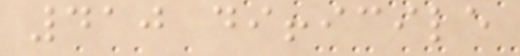410 difficile
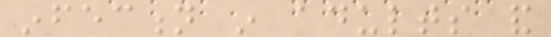infection in adults and
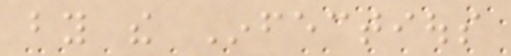by the Infectious
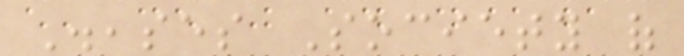Diseases Society of
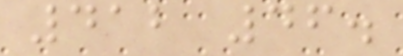412 46.
